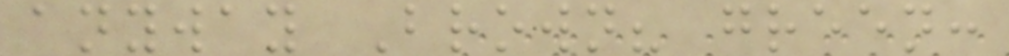anyway Brown? green:
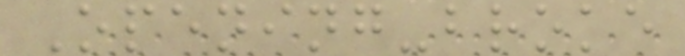Opening-broke
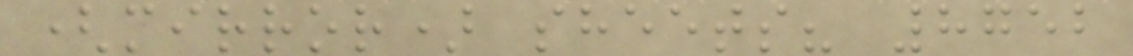(mirror) sheets? 8752
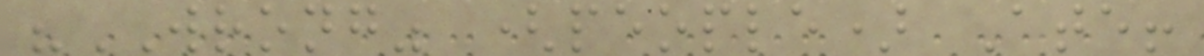"WRONG" (people) Ate!
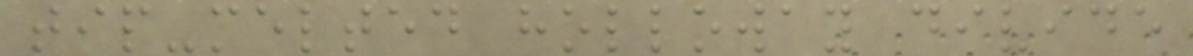tip-melted holloway divide
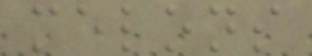melons
